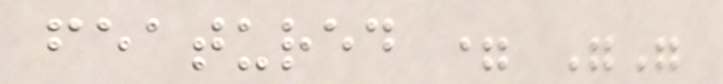featured = ""
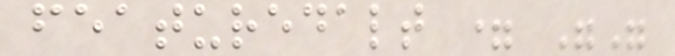featuredalt = ""
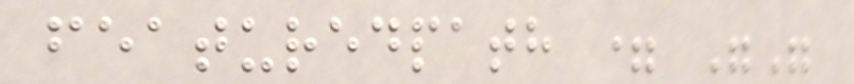featuredpath = ""
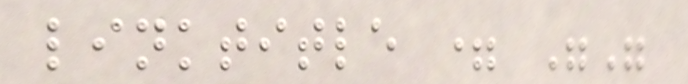linktitle = ""
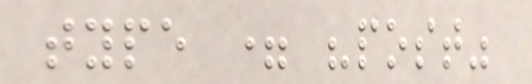type = "post"
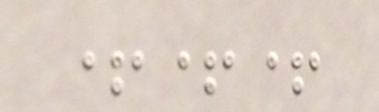+++
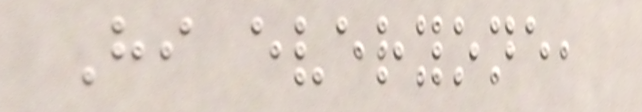Hi everyone,
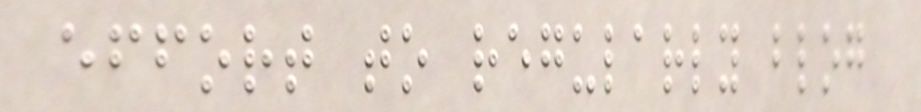effort to regularly blog
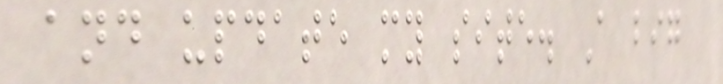and update my site. A big
